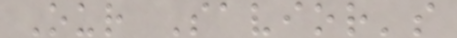Our Savior's
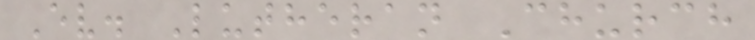Ev. Lutheran Church
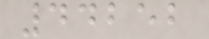44252
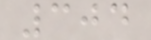304
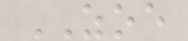ZOE
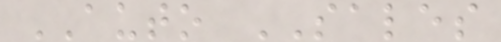AUTO SALES
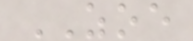ZOE
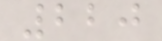220
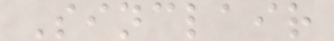Sinclair
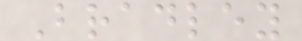Bradley
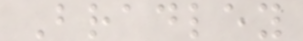Bradley
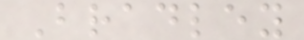Bradley
